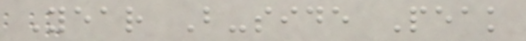Year B-side Peak
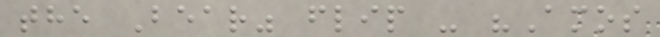the Bear" flip - "Amos
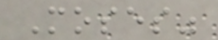Moses"
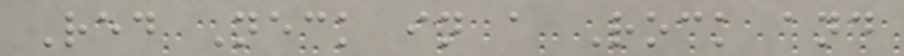Red Neck in a Rock and
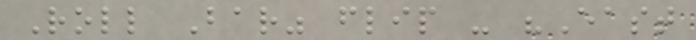Roll Bar" flip - "East
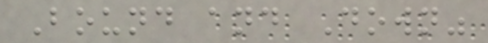Bound and Down"
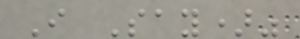I Say)"
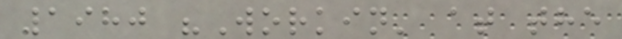1980 "Workin' at the
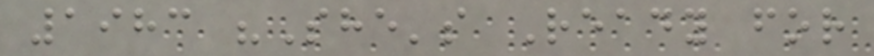1983 "She's Ready for
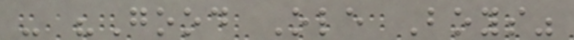- "Good Ole Boys"
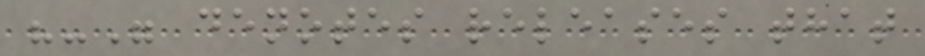"-" denotes releases that
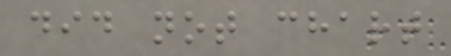did not chart
